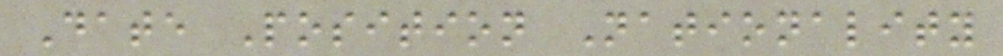Date Position Nationality
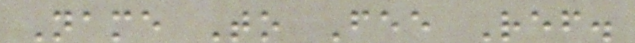Name To Fee Ref.
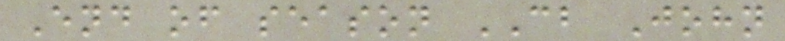End of season CB John
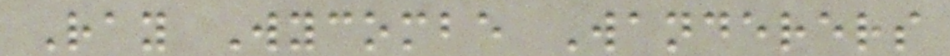Ray Wycombe Wanderers
